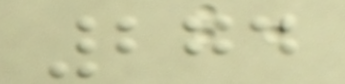274
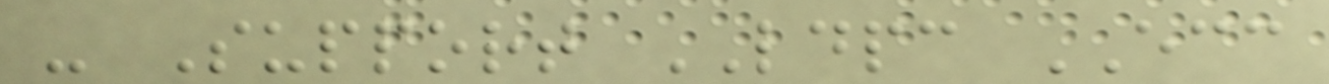- Support LDPC ECC
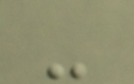-
